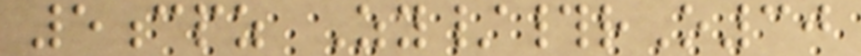5cpz Zy/#rO30
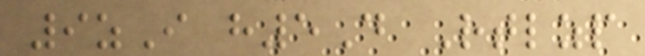9zI h5D Rtlzp
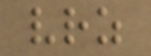vrz
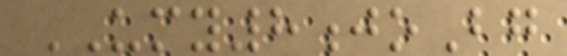UMY8joBg
